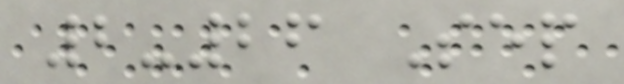2-26 Sep
